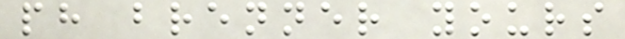ph brenner yours
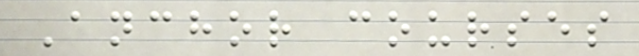Anchor courses
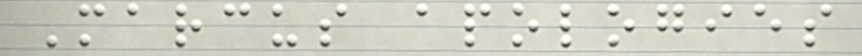Marcus apologies
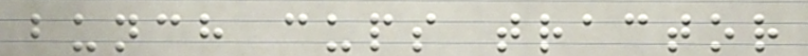bunch cups tractor
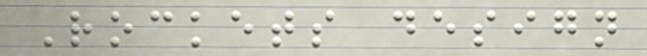Rockets design
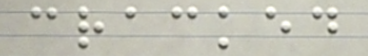cracked
